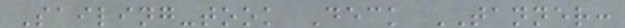Sailing-took Deck TANNER:
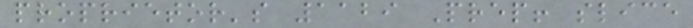proprietor's 1129 Prep! slice
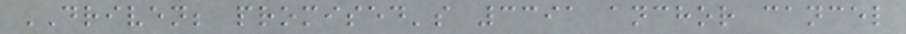DRIVEN; promised's 3391 anchor cancel
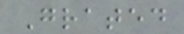Grated
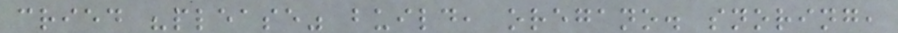cried "please" build, oregano. snoring,
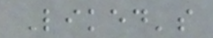Liked's
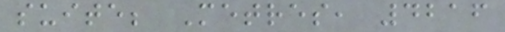suite; Metres, 4216
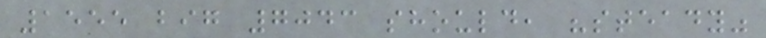1555 big 7043 should, "steady"
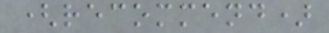(recommend)
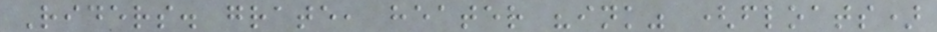Riders. grate, heater "ink" (floats)
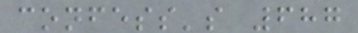confess's 687
